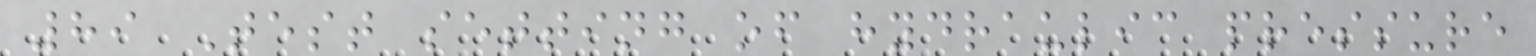89 Test setting of hydraulic pressure
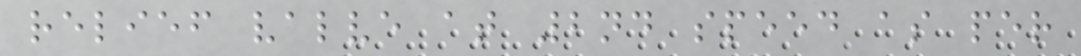relief valve at 2nd speed as per
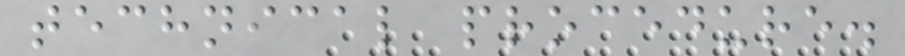technical procedure.
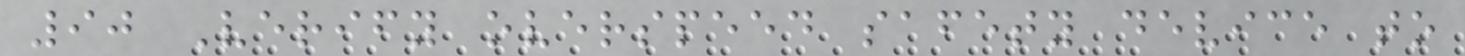90 Verify overspeed safety device to
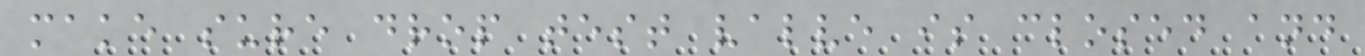make sure drop test valve is closed and
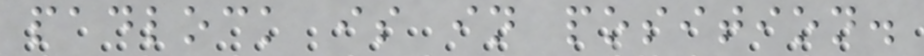padlock is in position.
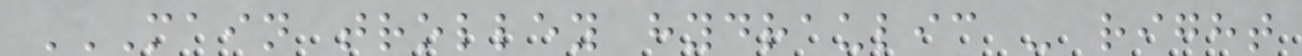MAIN TROLLEY HYDRAULIC - RIGHT
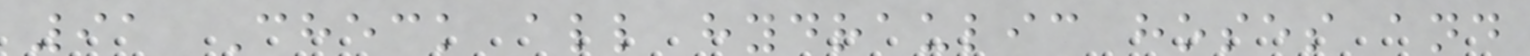91 Check all hydraulic hoses and
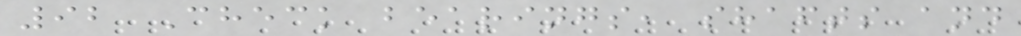92 Check bearings, shafts and
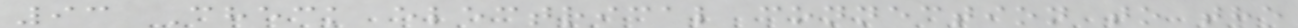93 Check electrical connection to the
